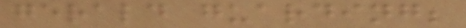gerald guarding;
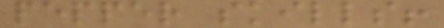pepper skills!
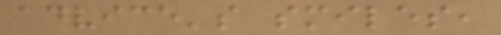advice's smiles,
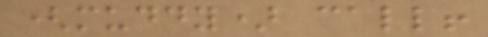(muddy) call!
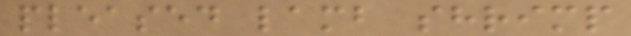pleased lamb shrimp
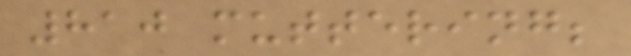810 muttering;
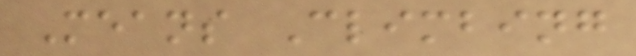Means Climbing
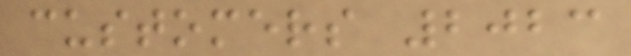customers 2023
